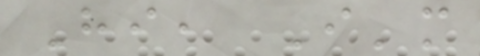Hi, I'm
